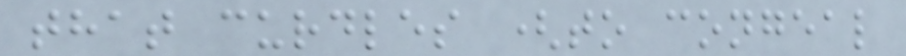that curdles (to congeal
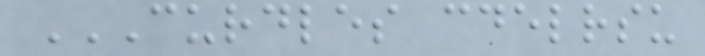CURDLES CDELRSU
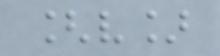[v]
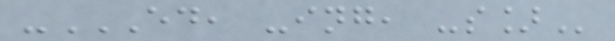-ED, -ING, -S]
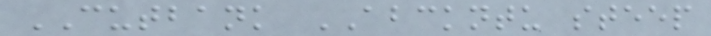CUTBANK ABCKNTU steep
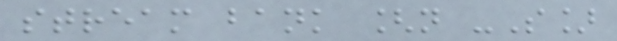stream bank [n -S]
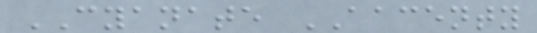CYANATE AACENTY
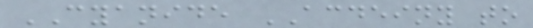CYANIDE ACDEINY to
